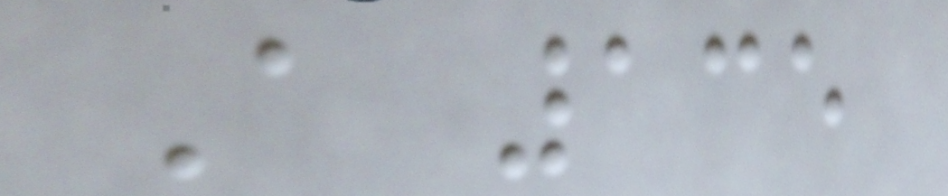A 135
